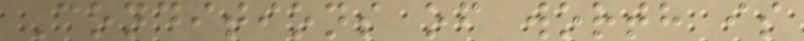Conditions of worth is
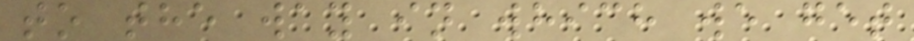to the way in which we get
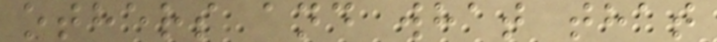others and what that
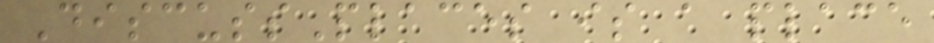DiscussPlaces is a place
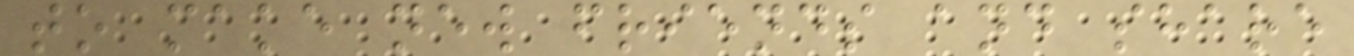to make new friends and share
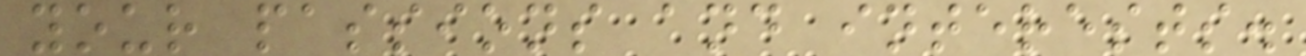your passions and interests.
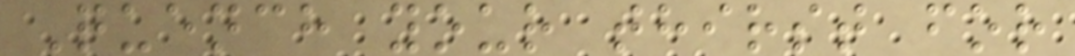Quench your thirst for
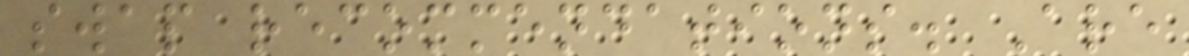swap recommendations. Are
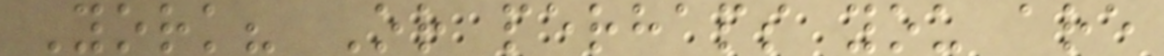York? Or perhaps you are
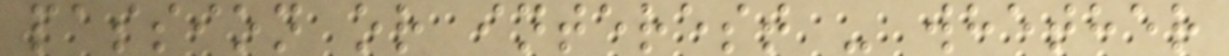passion or interest - whether
